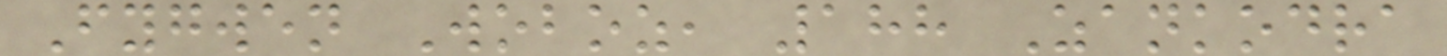Fygwen Woboz, 188 Zankodra
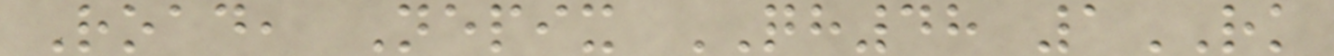Road, Nepix QH48 1RK
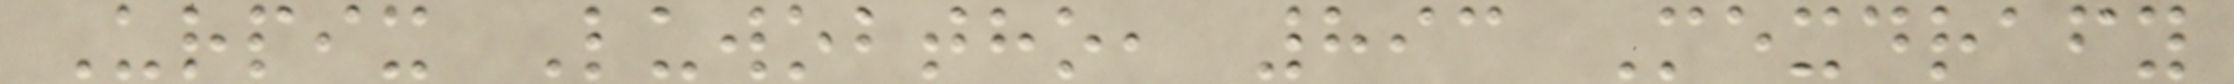Urpix Luwobtho, 893 Mexdrafy
